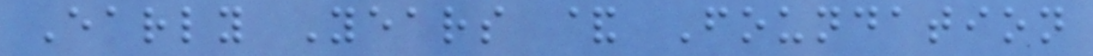Early Years & Foundation
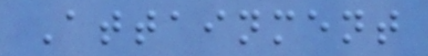Attainment
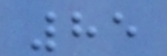85
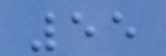55
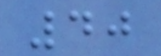40
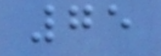75
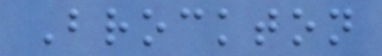Brockton
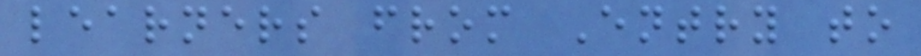learners from Entry to
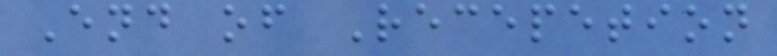End of Recepetion
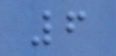6
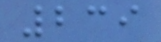239
